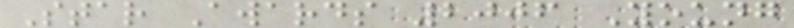Star Awards 2006 Young
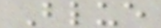Blue
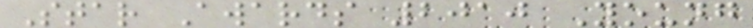Star Awards 2010 Young
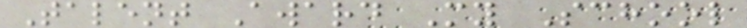Talent Award My School
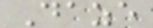Daze
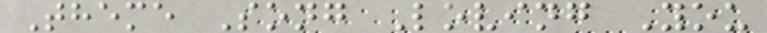Theme Song Loving You
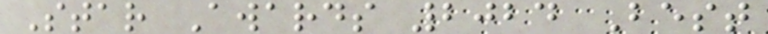Star Awards 2024 Best
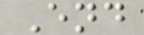End
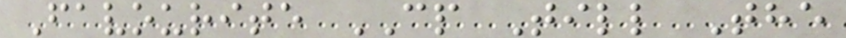Favourite CP Till The
